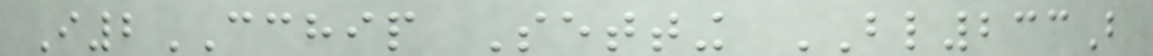I2CCHIP Setting BL233B
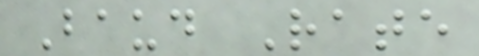Baud Rate
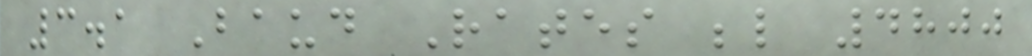3.1 Baud Rates below 4800
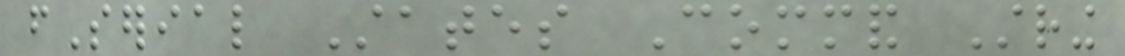fSerial States Command String
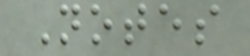Notes
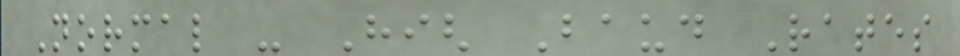Normal - High Baud Rates
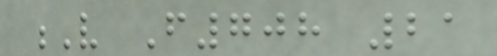V F708 21
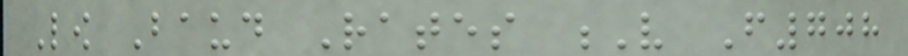Low Baud Rates V F708
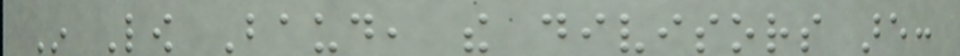In Low Baud, the divisors are:
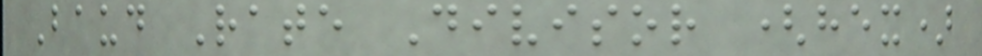Baud Rate Divisor (hex)
